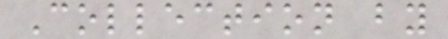Collection by
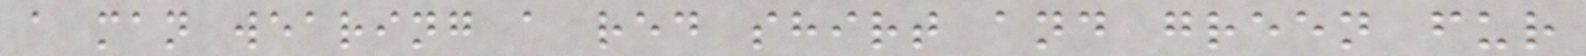a man wearing a red shirt and green fur
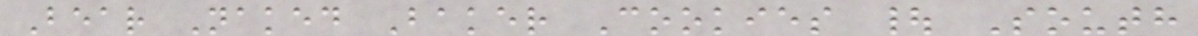Bear Naked Baker Cookies | South
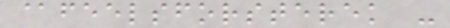@feelsforsterek -
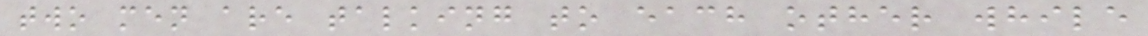two men are talking to each other while
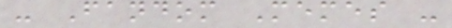- Fandom Memes -
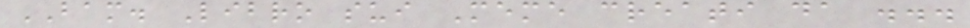BAM. Libro sui Meme creati da ...
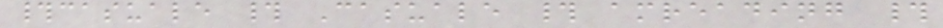#casuale # Casuale # amreading #
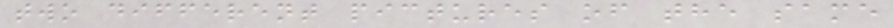two different pictures of the same
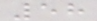58
